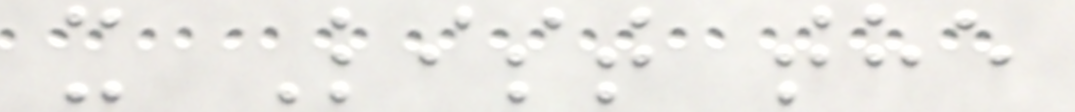x List the
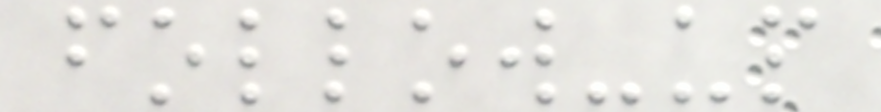follow-up
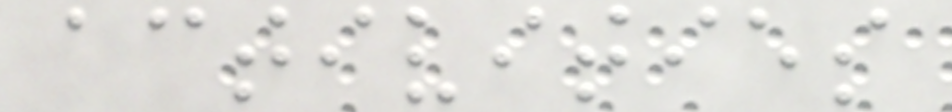activities
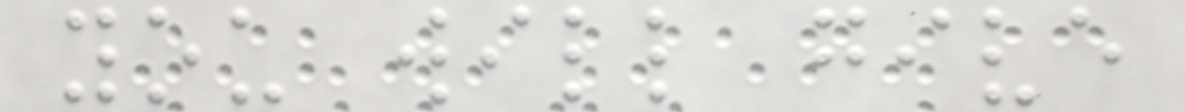you will give
